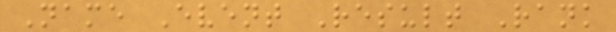Name Event Result Rank
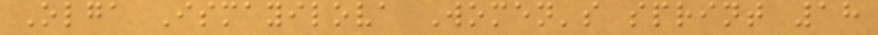Olga Ismayilova Women's sprint 18
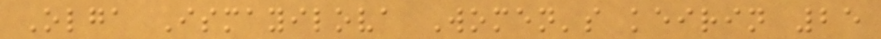Olga Ismayilova Women's keirin 25
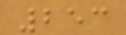253
